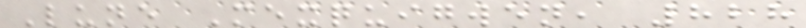Lune Mexquigwen, 828
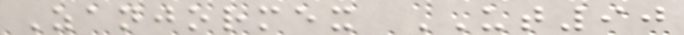Zanjormex UT90
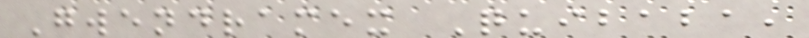Gwendramex Quibaba,
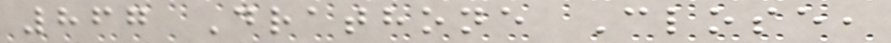867 Drathone Close,
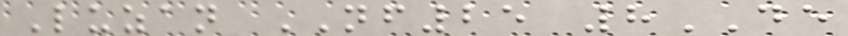Luzan NF25 8DE
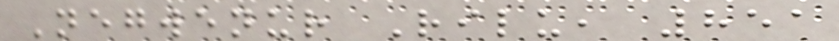Negwenur Rilu, 851
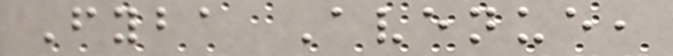Fyba Avenue,
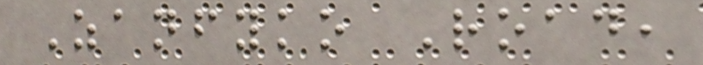Zanfyko Road,
